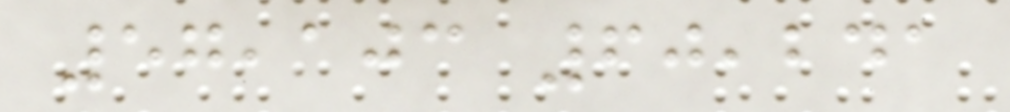57,103 60,241
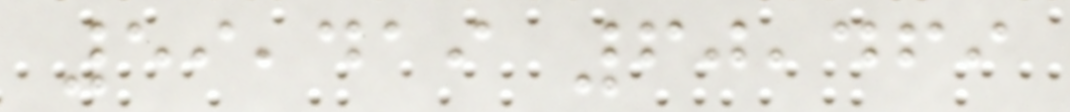59,419 60,469
